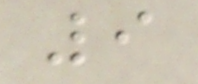9
